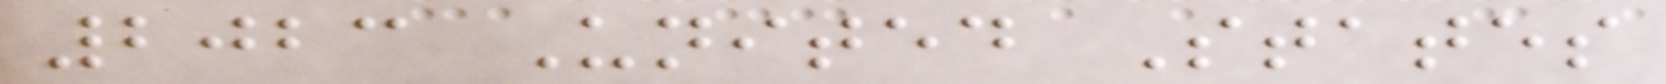2023 United States
